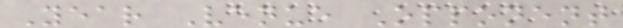Year Venue Opponent
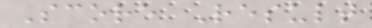Score Result
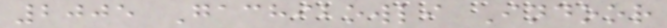2005 Gachibowli Indoor
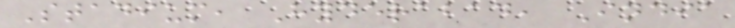Stadium, Hyderabad, India
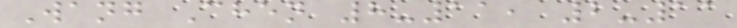Wang Chen 8-11, 2-11
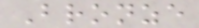Bronze
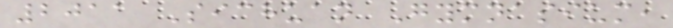2011 Sichuan Gymnasium,
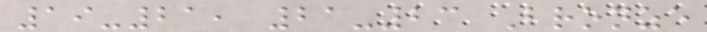19-21, 21-23 Bronze
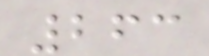263
